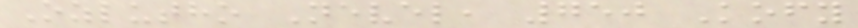Ozlutho Nevel, 750 Kofy
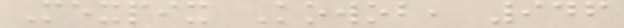Mexpix Kowob, 946
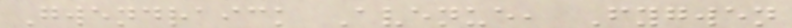Gwendraick Avenue, Fygwen
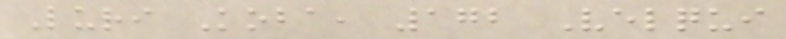Luri Koba, 172 Velqui
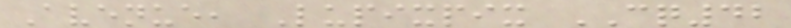Avenue, Lupixpix CQ42
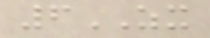6ZX
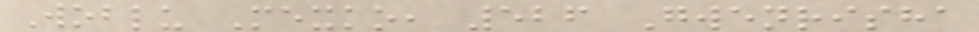Woblu Mexko, 526 Gwenrisha
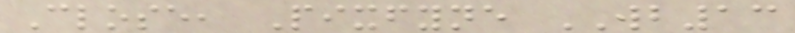Close, Pixfyne WB13
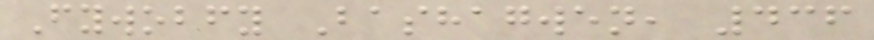Fywobfy Bashagwen, 436
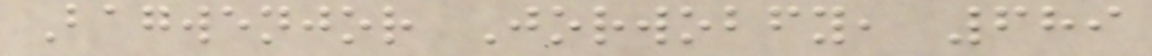Bagwenjor Jorwobfy, 689
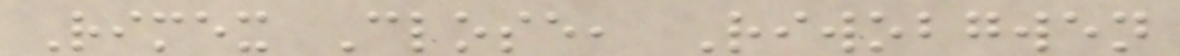Rimex Close, Riwobgwen
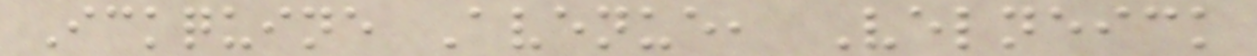Ickquine Avenue, Velneick
